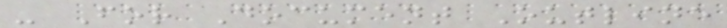- For Document Outline
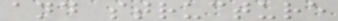and structure
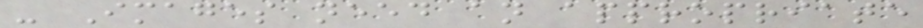- Images need an appropriate
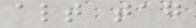alt tag
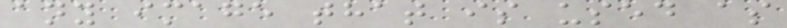any image that is used as
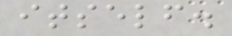itself.
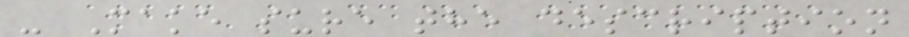- Make sure the description
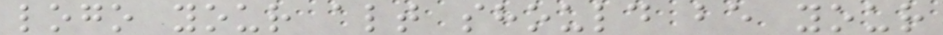logo your alt should be your
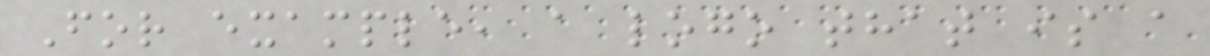For example, a logo that is a
